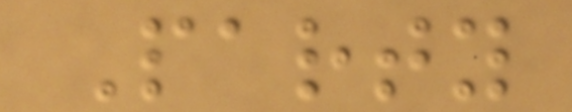Party
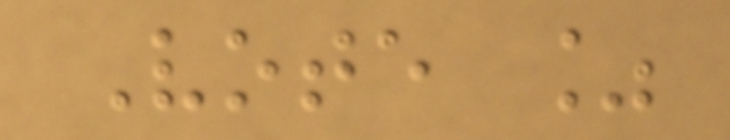Vote %
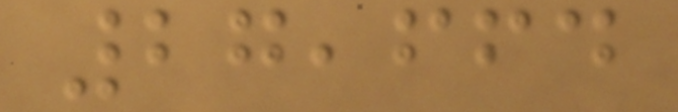27,664
